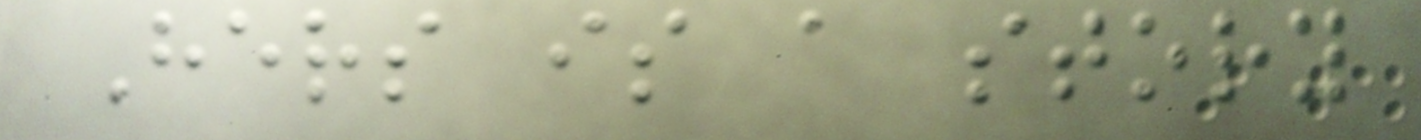Hers is a story
